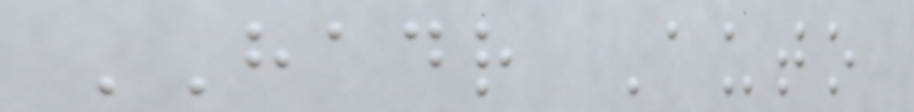HADR Auto
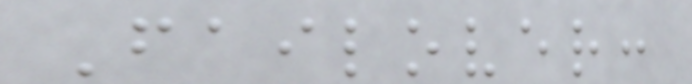Failover:
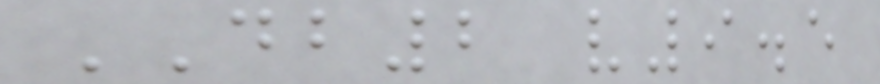DB2 v9.5
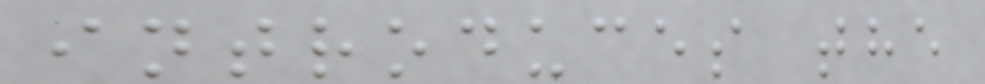introduces the
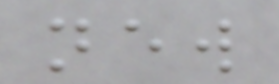new
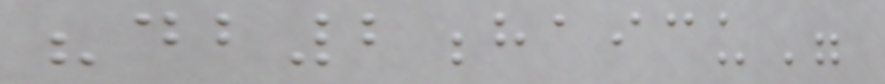"db2haicu"
